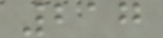217
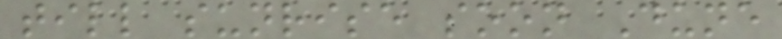till sunrise soon Dune
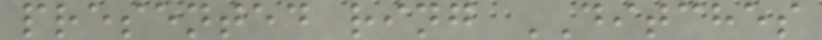presented ring DITCHES
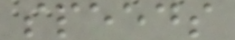speeds
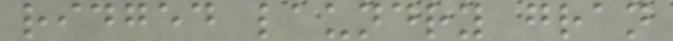ridged laundry gran
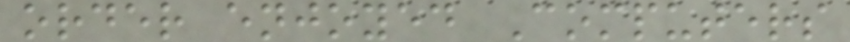order enjoyed Computers
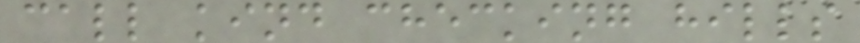call kind checking hills
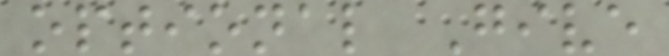optional Give
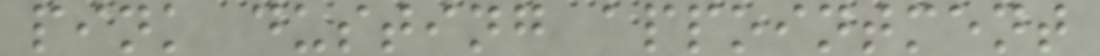pink dusting appointment
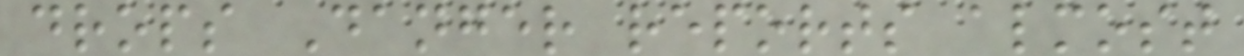drops Danger reports almost
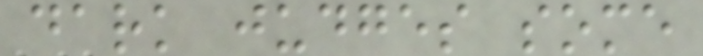dark judges some
